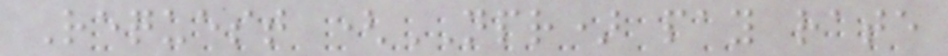Request (NPR) pay rate
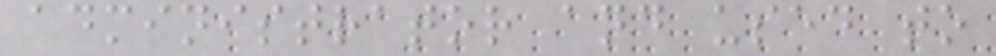administrator and used to
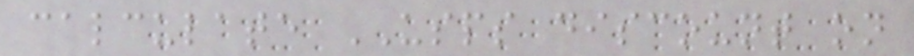calculate USPS discount on
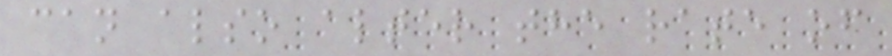can also alter the rate of
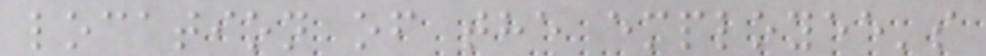location of the employee's
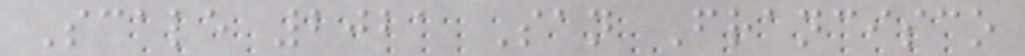Scale 2021 San Francisco
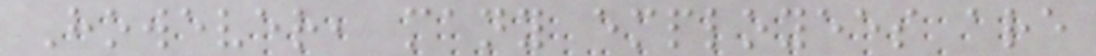However, many employees are
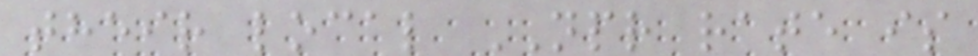their local NPR rate is
